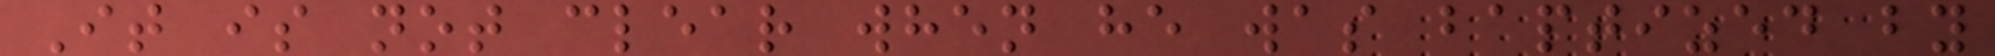It is not clear when he was baptized by
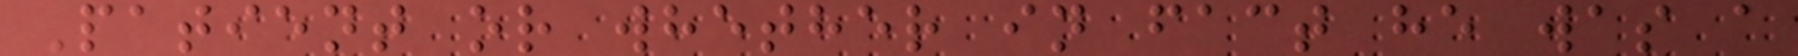Patient or whether in fact he was a
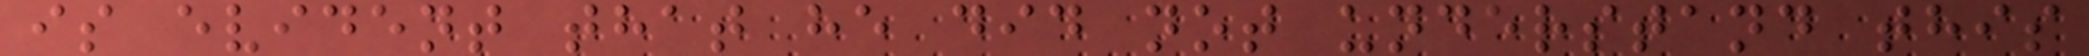is evident that he did not understand this
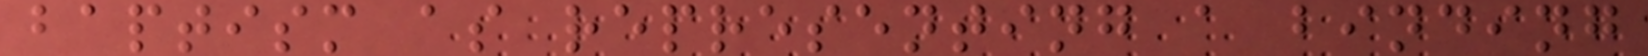baptism as representing a binding
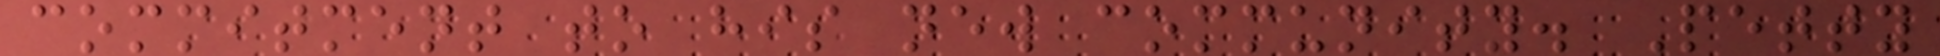commitment to his new community. Petty
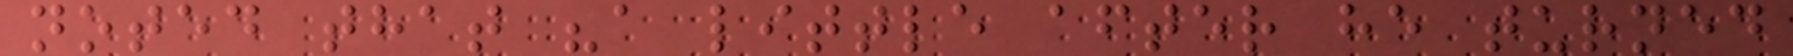noted that "a little after he turned
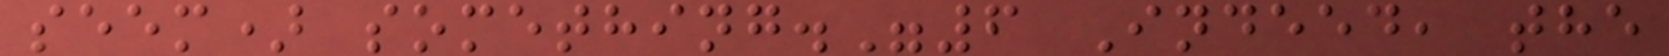seem) something."6 Indeed, the
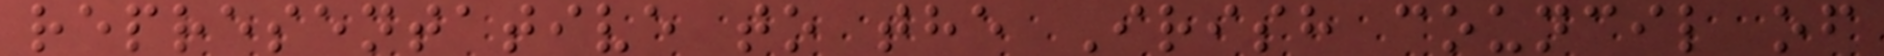representative to the Irish council of
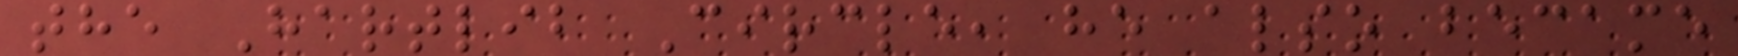the Hartlib Circle, he also became
